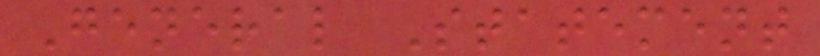General Statement
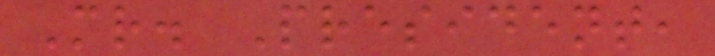Mr. President,
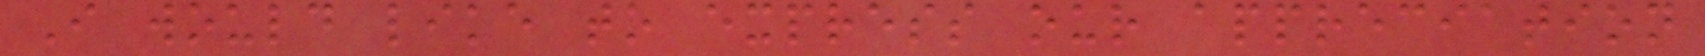I would like to express our appreciation
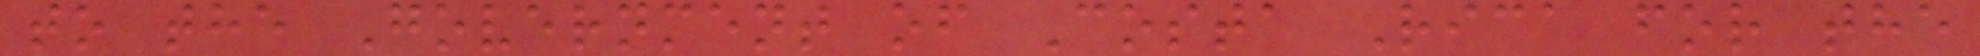to the Government of Costa Rica for the
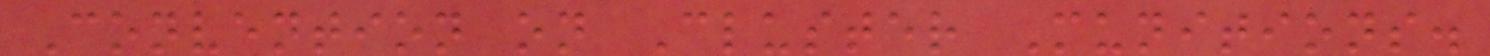Convention on Cluster Munitions.
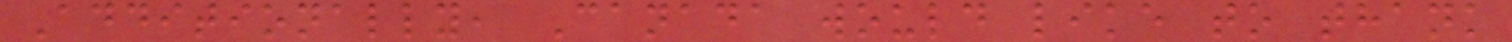Additionally, Canada would like to thank
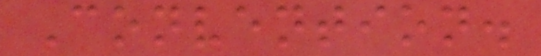Convention.
